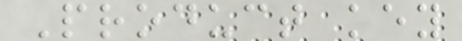Product key
